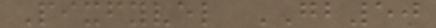Pixfyvel GB50
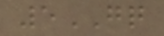5GQ
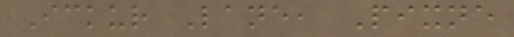Ickur Lane, Pixne
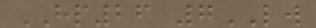HP26 7LW
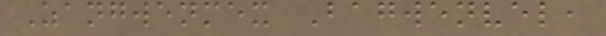Zangwenmex Bagwenvel,
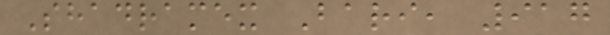Shadramex Bari, 917
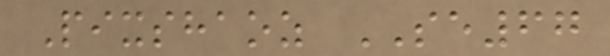Pixshaoz SE67
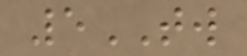5TW
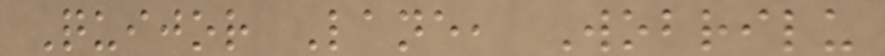Quijor Lane, Wobrilu
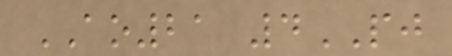AO21 4PJ
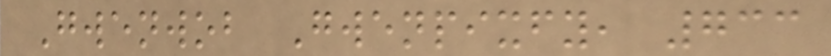Gwenwob Gwenpixfy, 733
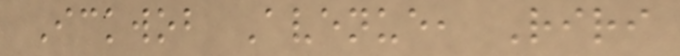Ickwob Avenue, Riri
